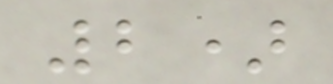2)
